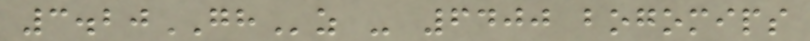3.20GHz - 6400 bogomips
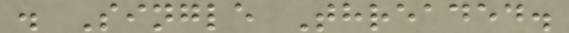. Single Threaded.
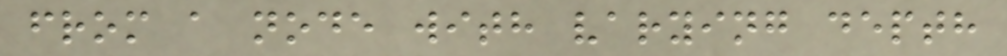from a node with varying depth
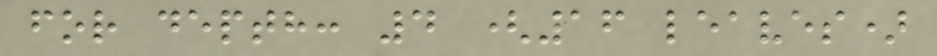for depth: 4 (16 leaves)
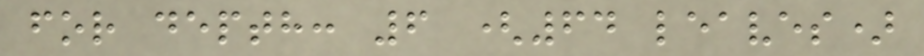for depth: 6 (64 leaves)
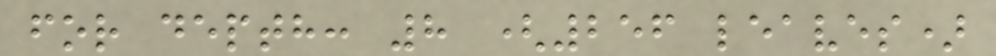for depth: 8 (256 leaves)
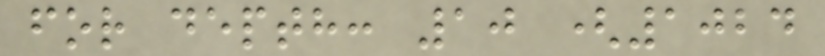for depth: 10 (1024
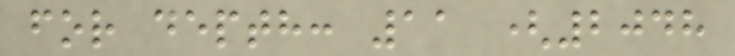for depth: 11 (2048
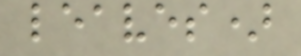leaves)
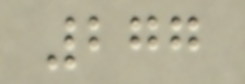277
